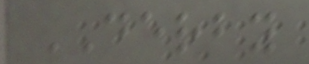DERBY
